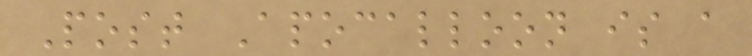Post Apocalloon is a
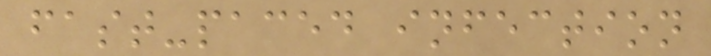fast-paced infection
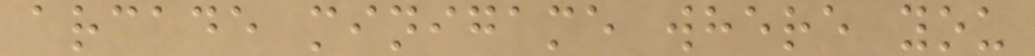arcade minigame where you
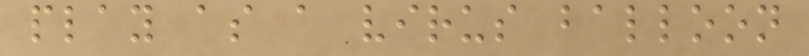play as a virus balloon
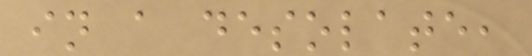in a desolate,
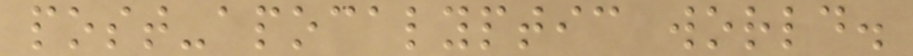post-apocalyptic world.
